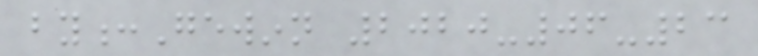by:Gewinn 2020-06-23
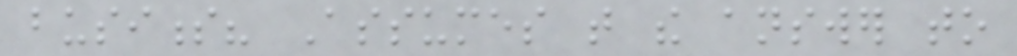business? Assumes that the answer to
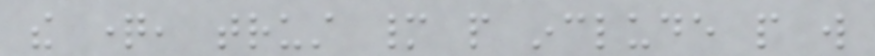the question, trust many people include people will
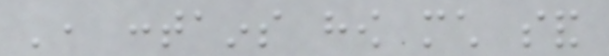', contains how much sand
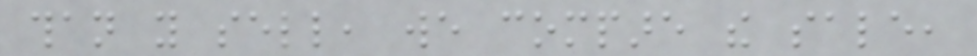than you sell, we compare the sale,
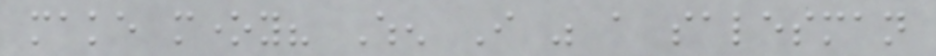make money? When I was a salesman
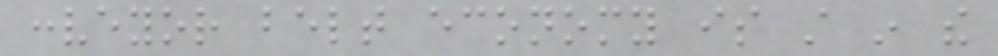conveyor belt economy is still in the
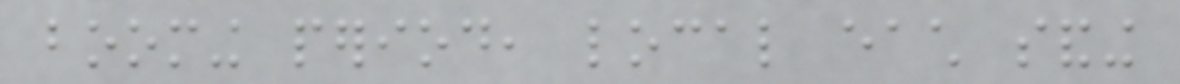booming period, local each sanding
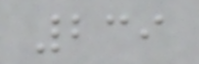239
